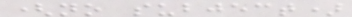(no subject)
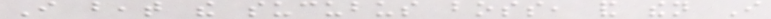I beat the sucubus boss, and then I
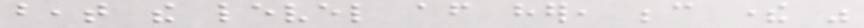beat the level after her, because there was
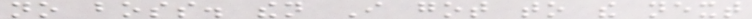no boss. then I got to the next
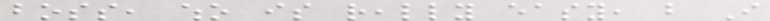boss, who is really easy, but I
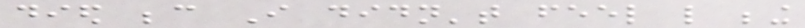died because I didn't feel like being
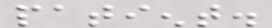patient.
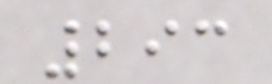293
